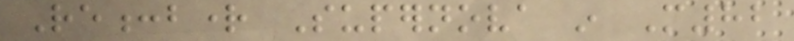Re:bright Supernova in M82
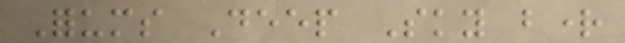Forums Deep Sky bright
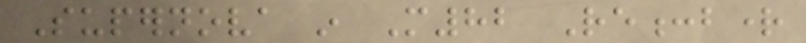Supernova in M82 Re:bright
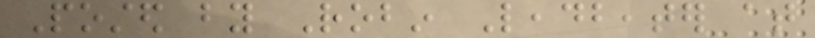Posted by Robin Leadbeater at
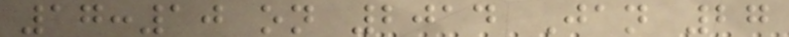17:10 on 2014 Jan 27
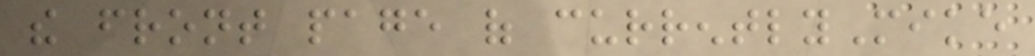the front page of currentlyMike
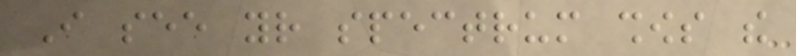I see your spectrum shows the
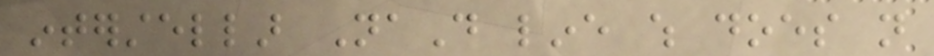interstellar NaD line which does not
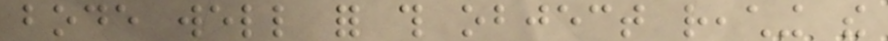bode well for this object reaching the
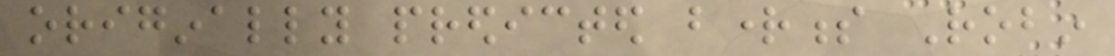originally predicted brightness Robin
